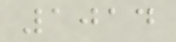1014
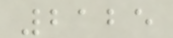2125
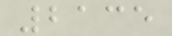2135
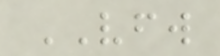VFW
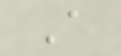A
